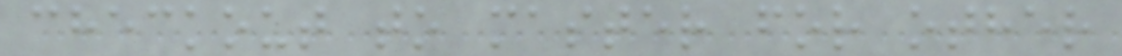checkout to master for other
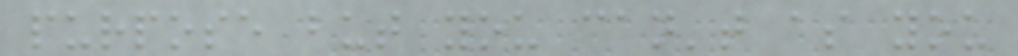purpose but you can't as you
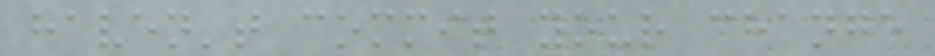haven't commit your change
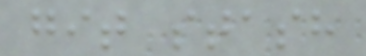git stash
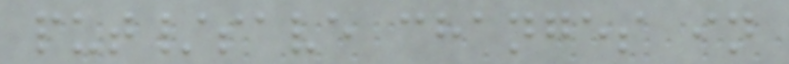put/save changes in
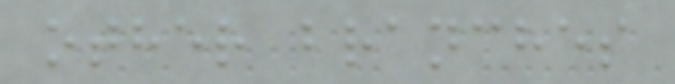other branches
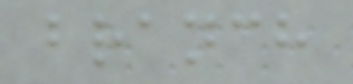branch
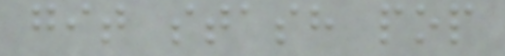git stash pop
